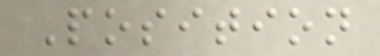Position
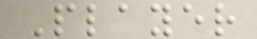Player
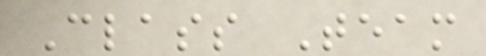Class Team
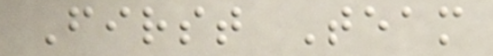First Team
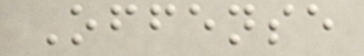Offense
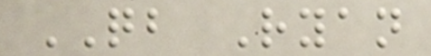QB Ryan
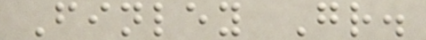Finley Gr.
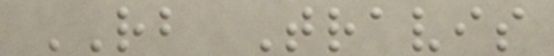RB Travis
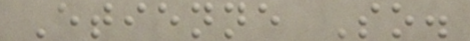Etienne So.
